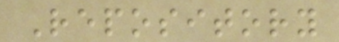Repository
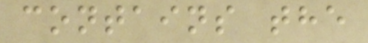contains the
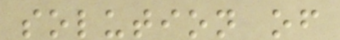solution of
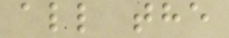all the
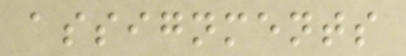assignments
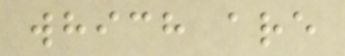which are
